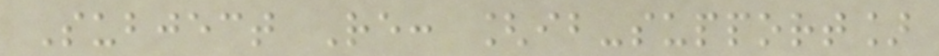Subject Re: [ib-support]
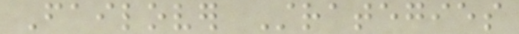Failover Strategies
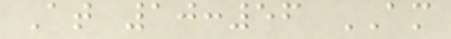At 10:56 AM
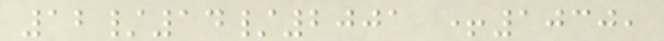12/14/2001 +1030,
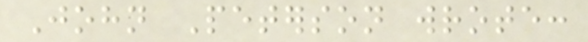John Peterson wrote:
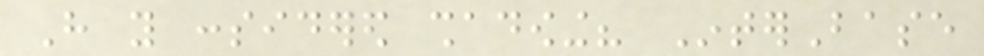Have you considered shadowing? InterBase
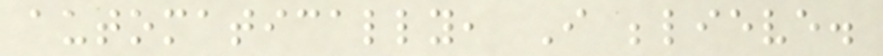automatically, I believe.
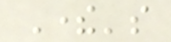There's
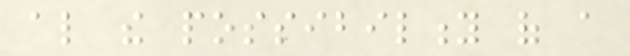also the possibility of a
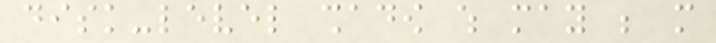disk-level shadow which may be more
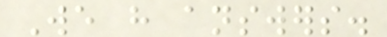We have answers.
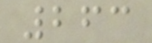263
